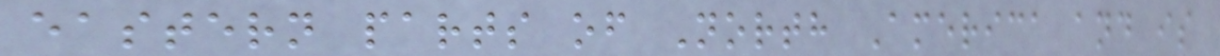eastern parts of North America and is
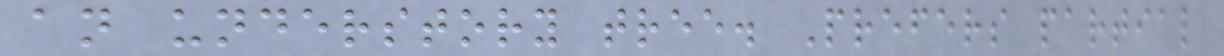an understory tree. Prefers partial
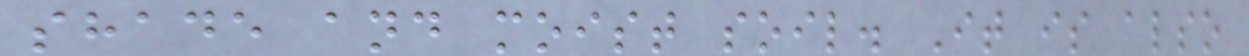shade and moist soil. It is also
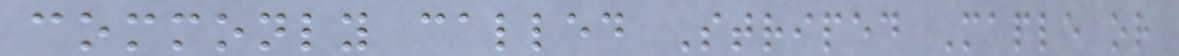commonly called Striped Maple or
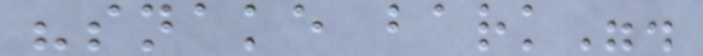"snake bark".
